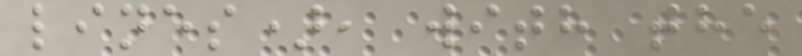lines), with the
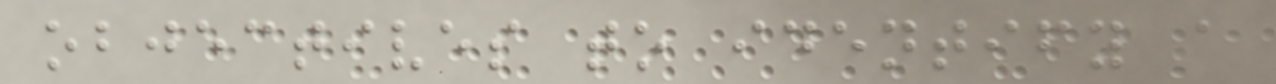objectives to identify a
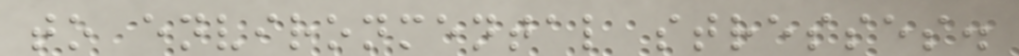to environmental stresses.
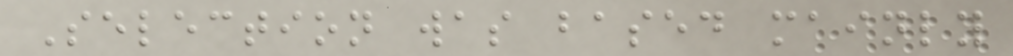Selection was based mainly
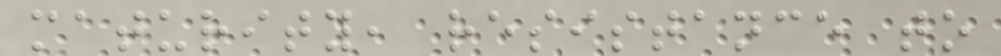maturity, resistance to
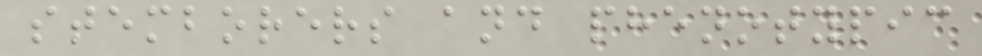stemborers and phenotypic
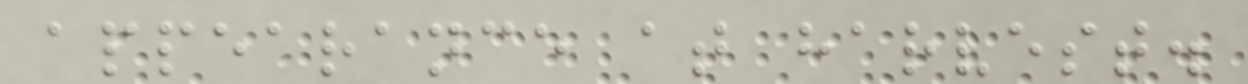appearance at harvest.
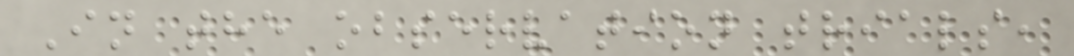In the observation trials,
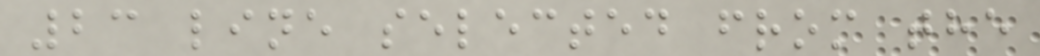23 line selected from the
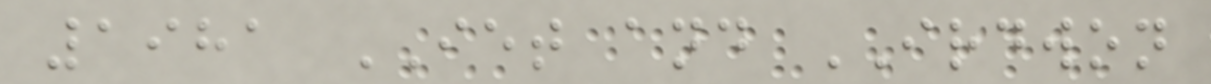1981 IET and IRDWON
